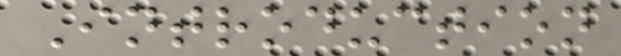Introduction
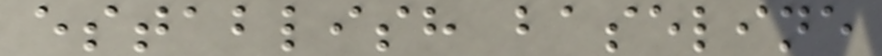establish baseline
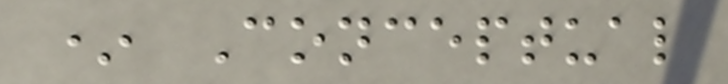* Conceptual
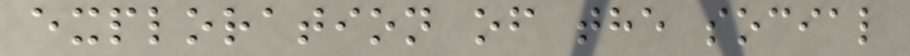exploration of the social
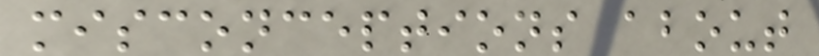misconceptions about
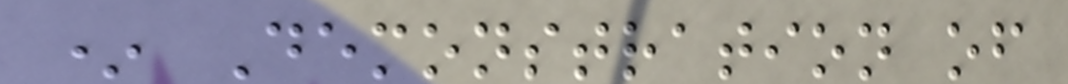* Demonstration of
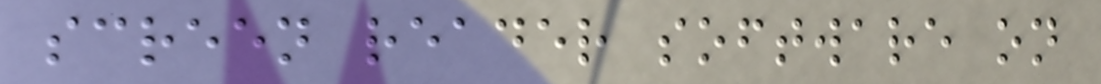screen reader software on
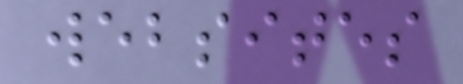websites
